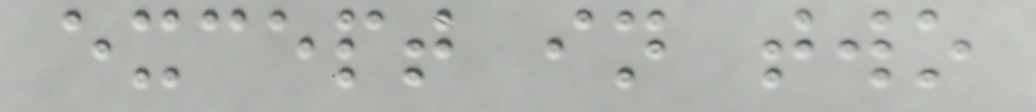except in two
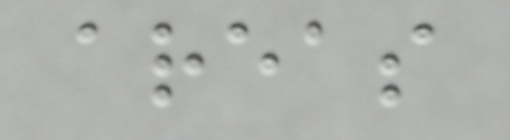areas
